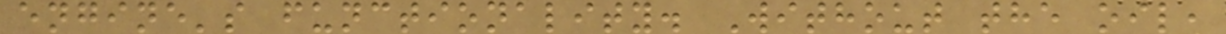engine's functionality. Without the oil,
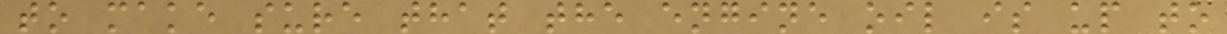to make sure that the engine oil is up to
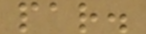par.
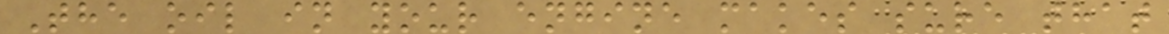The oil in your engine makes sure that
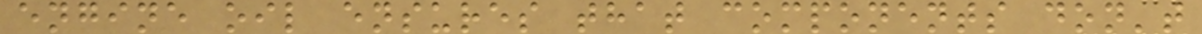engine oil ensures that components don't
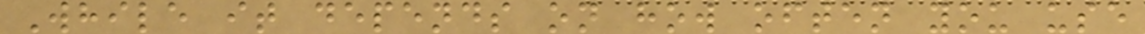While it depends on how often you use
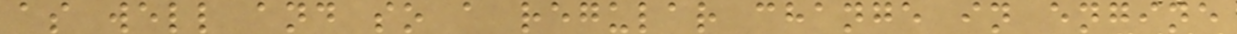as well and so a regular change in engine
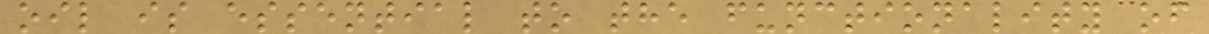oil is essential to the functionality of
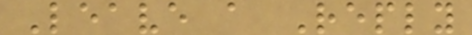Leave a Reply
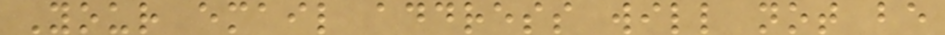Your email address will not be
